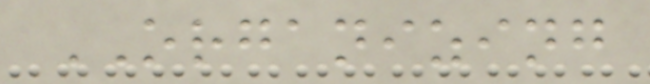ORGANIZING
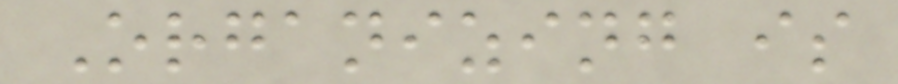Organizing is
